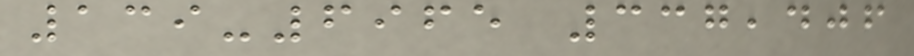139-6965 337,406
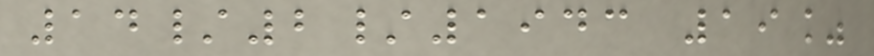14/2/1943 19%
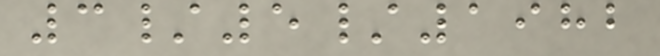3/5/1982
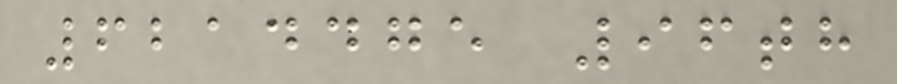6214475 96th
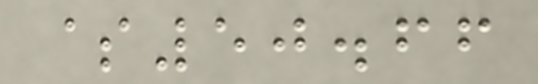$50.66
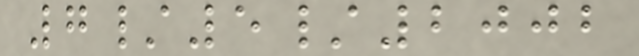7/5/2002
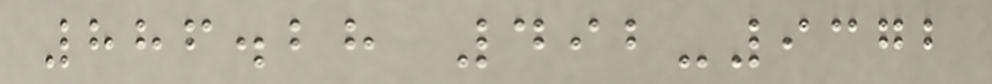886.28 492-9372
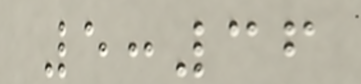5:36
